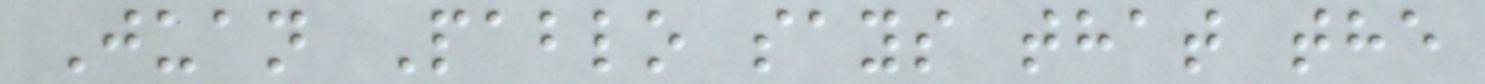Juan Pablo says that the
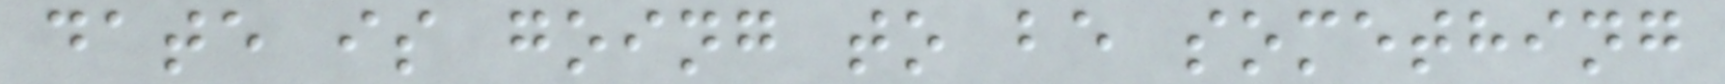date is going to be something
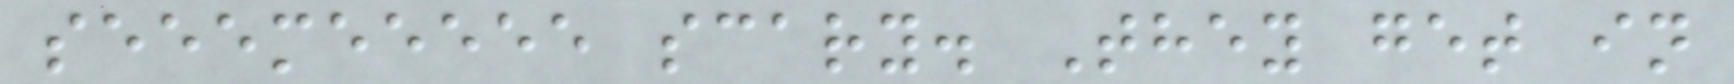seeemeeeee scary. They get in
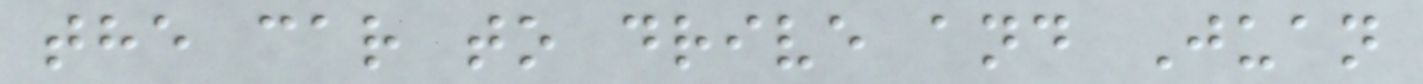the car to drive and Juan
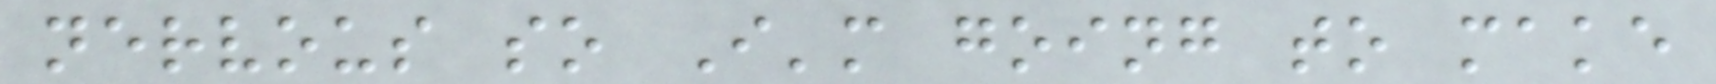nervous so I'm going to make
